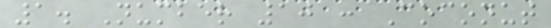1. Number 10 : Coconut
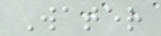Water
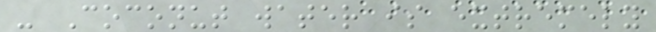- Coconut water is extremely
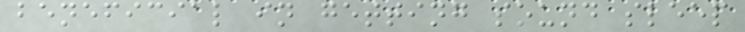beneficial in getting sound sleep
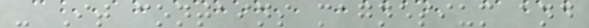- It contains magnesium and
